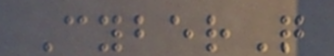CyberQ
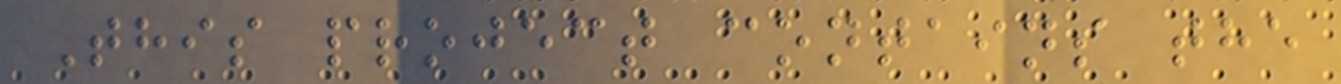This project contains the
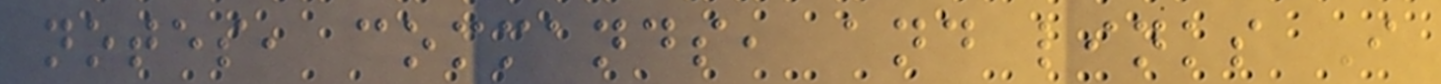notes, commands, and links I
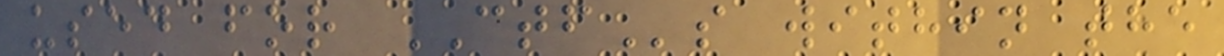used for CTFs within the
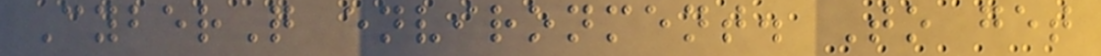CyberQ environment. To get
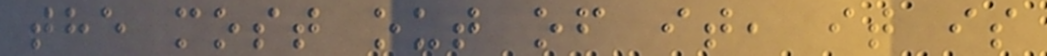the most out of it, it is
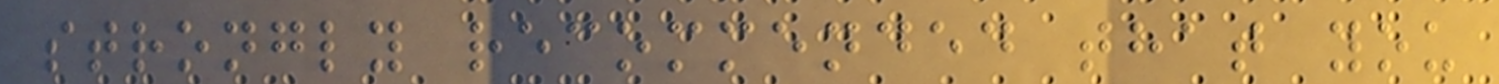strongly recommended that you
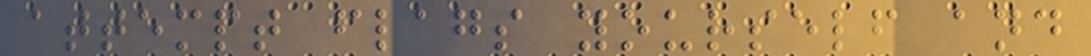attempt flags yourself and
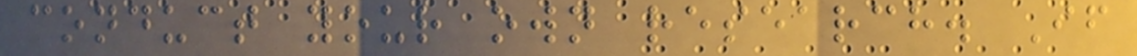conduct your own research. If
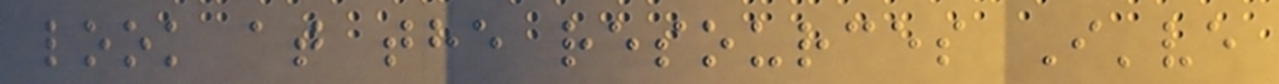look at the resources I've
